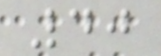40
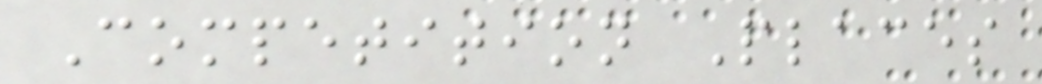Competition Places
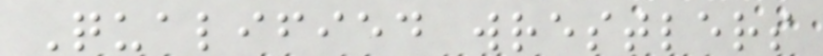Qualified wrestlers
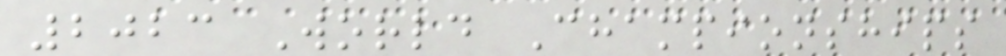2023 World Championships
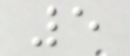5
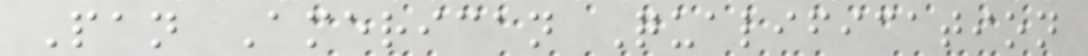Pan American Qualification
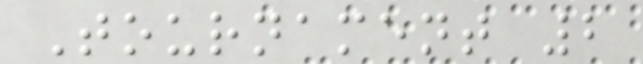Tournament 2
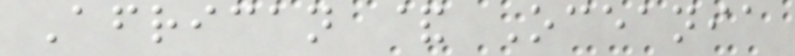African & Oceania
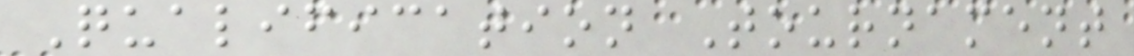Qualification Tournament
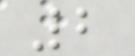2
